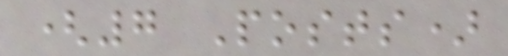(7 Posts)
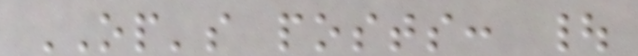OP's posts: |
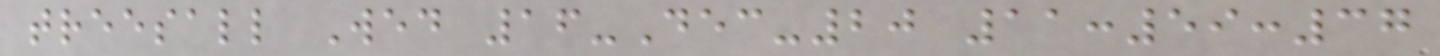treesall Wed 16-Dec-20 11:59:37
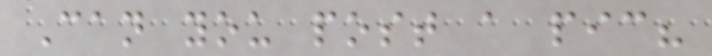Can you post a pic?
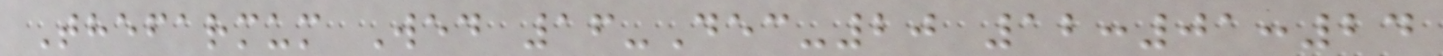Thefarmum Wed 16-Dec-20 12:01:24
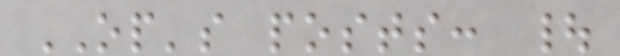OP's posts: |
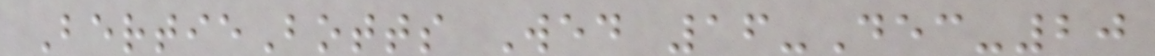BertieBotts Wed 16-Dec-20
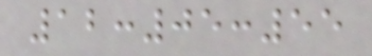12:05:55
